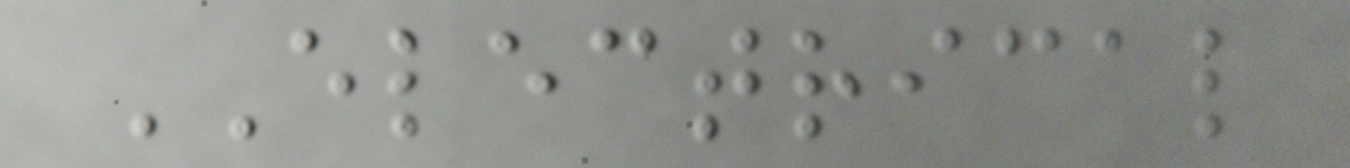ELECTRICAL
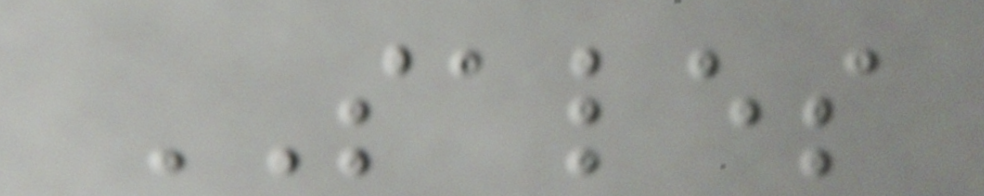SALES
